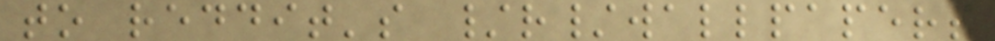to reddit's /r/wallpapers
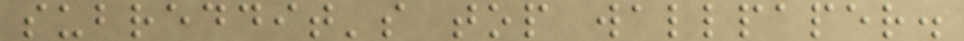subreddit's top wallpaper.
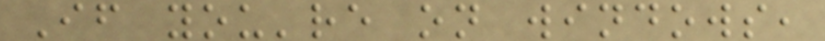If you're on windows,
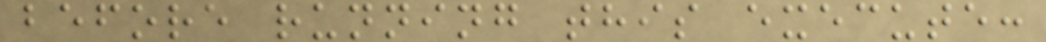before running this execute:
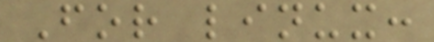For linux:
